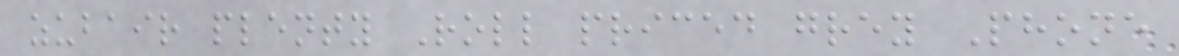zubair plenty Roll priced grey Phone
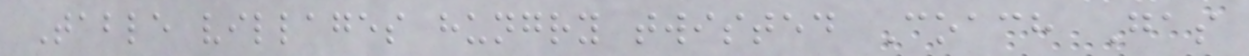Table villages hungry twisted Coach Gas
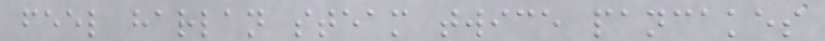feel harlan steam twice pancakes
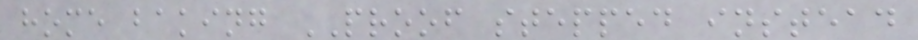home baking PROOF stepped instead
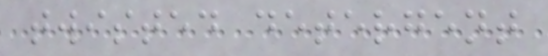twisted detergent
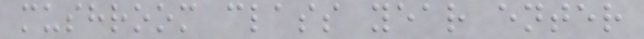mushroom class year enter
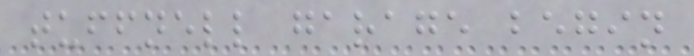tuffnell garage begin
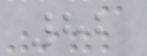82
